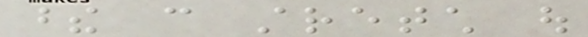these can stretch out
